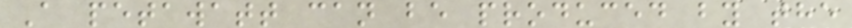A petawatt can be produced by the
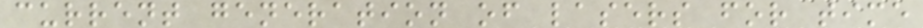current generation of lasers for time
